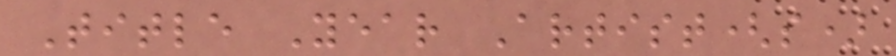Title Year Artist(s)
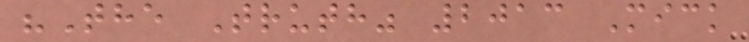"The Truth" 2013 Mick
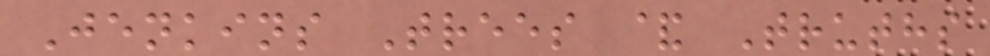Jenkins Trees & Truths
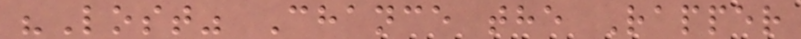"Lost" Chance the Rapper
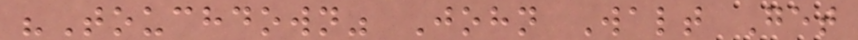"Touchdown" John Walt Get
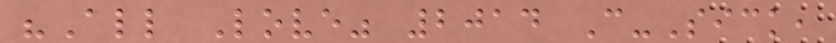"All Love" 2014 C-Sick,
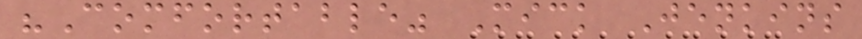"Comfortable" Mick Jenkins
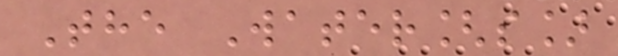The Water[s]
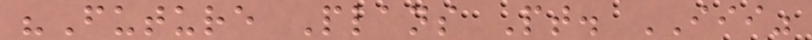"Future Plans Pt. III"
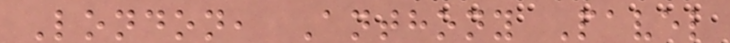London, Anthony Pavel
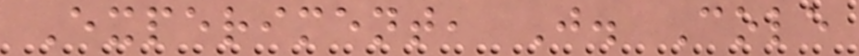Experiment, J. Cole
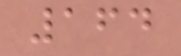164
